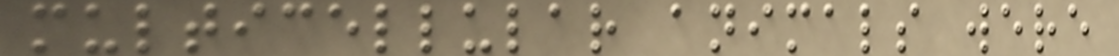multicellular animals were
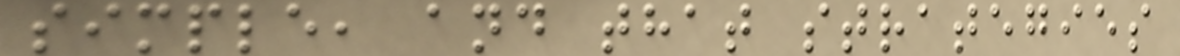simple, and that strategies
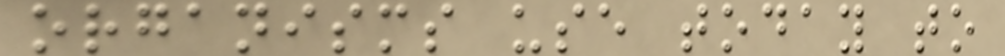organisms use today to
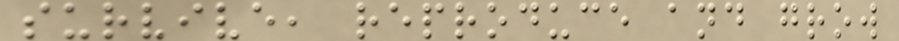survive, reproduce and grow
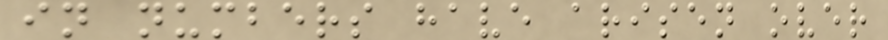in numbers have arisen over
